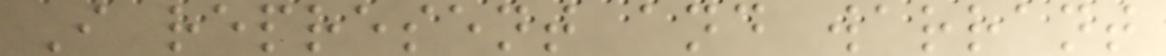I represent and warrant
